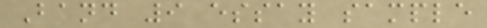Band 9 essay sample
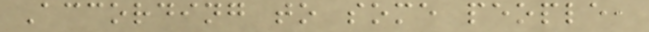According to some people,
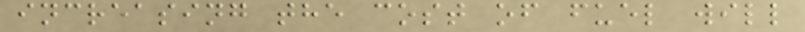increasing the cost of fuel will
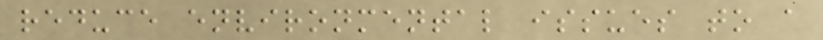reduce environmental issues to a
